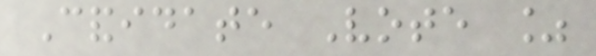Candidate Vote %
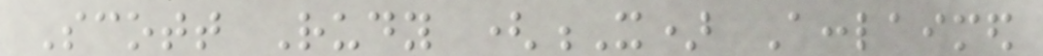Scott Rudy (X) Acclaimed
